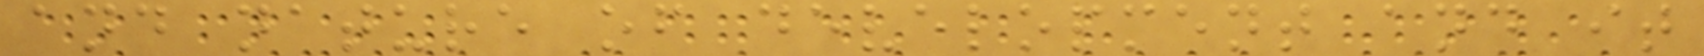and nature of development and it
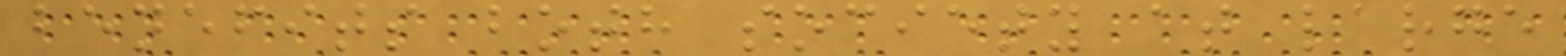benefits both society at large
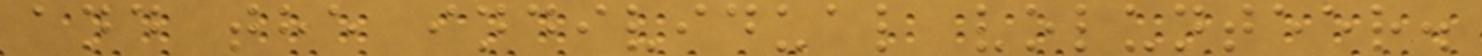and the individual volunteer.
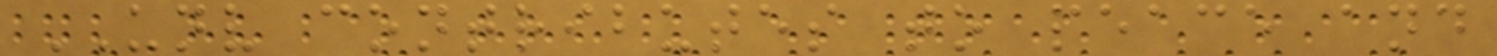UNV contributes to peace and
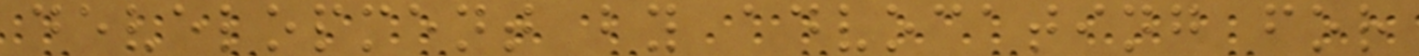development by advocating for
